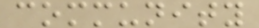community
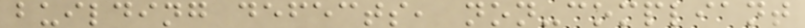building defects, non-compliant
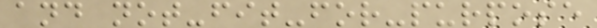and not-fit-for-purpose
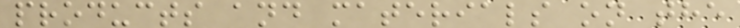products and materials on the
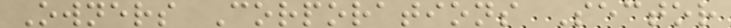Owners Corporations Sector
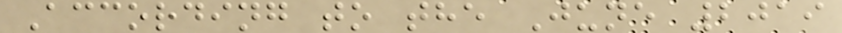According to the June 2019
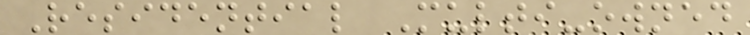Residential Multi-owned
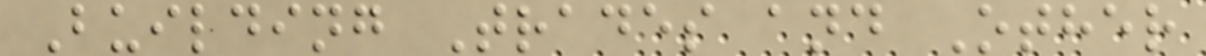Building Trades and Other
